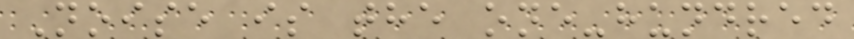Noise is the one-hundred
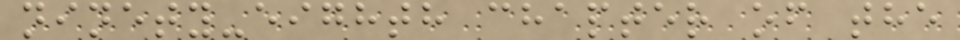ninety-eighth chapter of the
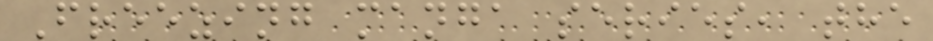Freezing manga series, the
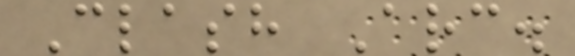Clash Arc.
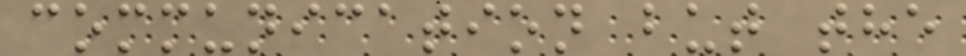communication but the
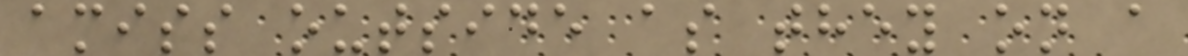amiss outside as they on a
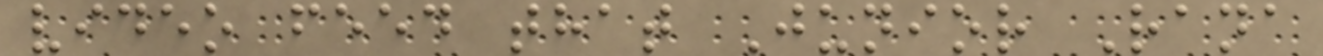video feed that Junior Rana
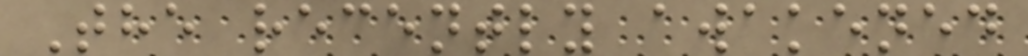The recently awakened
